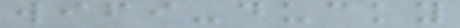wifi-ducky
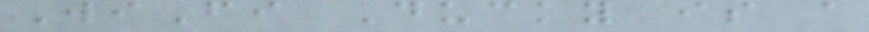WiFi Ducky is a
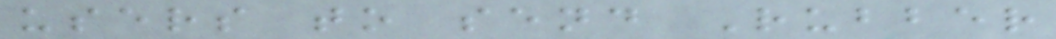users to send Rubber
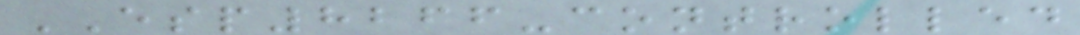ESP8266-controlled
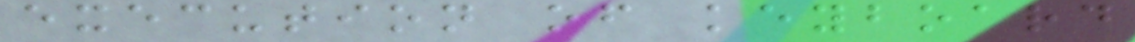execution of keyboard
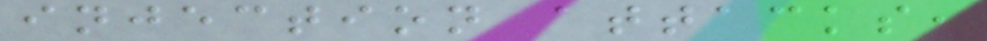injection attacks,
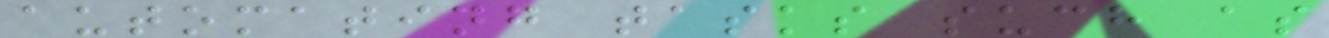automating tasks such as
